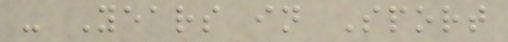- Years in Sport
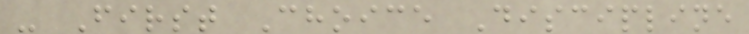- First Choice Discipline
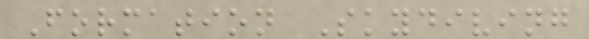Formation Skydiving
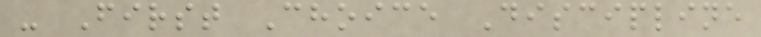- First Choice Discipline
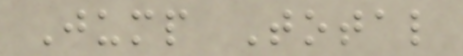Jump Total
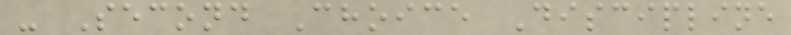- Second Choice Discipline
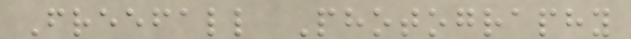Freefall Photography
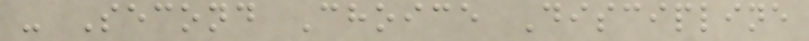- Second Choice Discipline
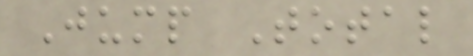Jump Total
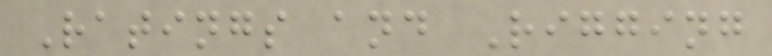Ratings and Rigging
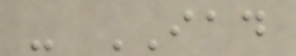- IAD
